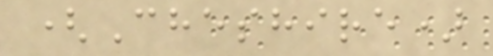(Cheshire)
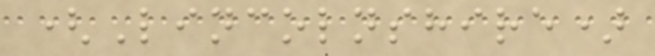(Lincolnshire)
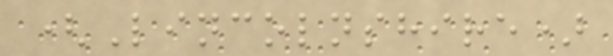(Lincolnshire)
